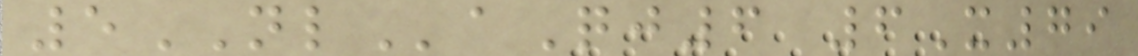5NLaQj6 6X79
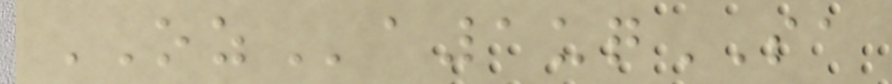OZa1uqSA
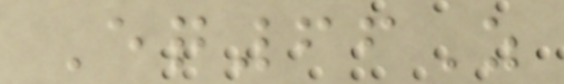Eq66Z
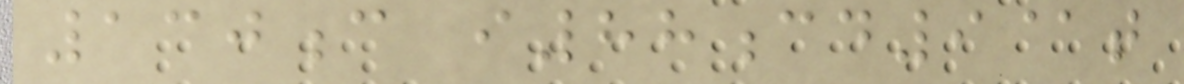130c i88cd9@t
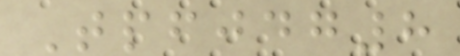Tpfjdg8
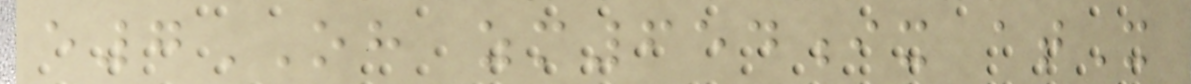e7OH zm654ix atX
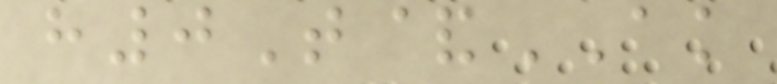h0T&AK
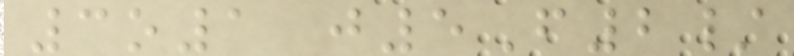3o1 j5F2/
